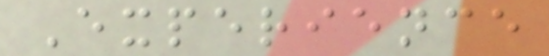Experience
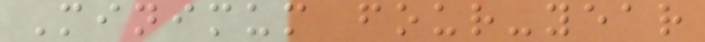Minimum four-year
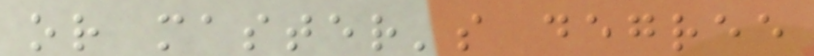or master's degree
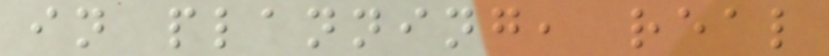in planning, real
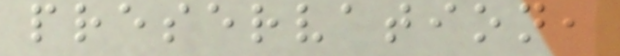preservation,
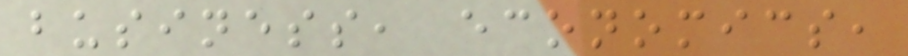business, economics,
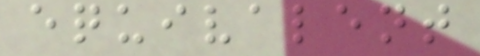equivalent
